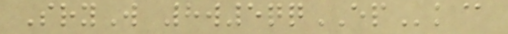SryW 8w5qqEPk@
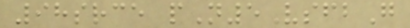98srce pN5VsfbG
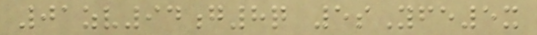01zv94g8q 5sYfe5x
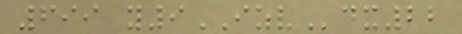699 y9IZVdx22
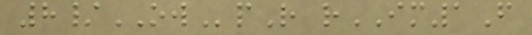8/OWpR rIM1F
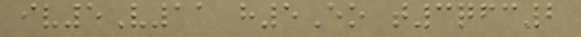iv5V11 h5Eo t3qfc2
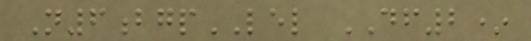N6bgpLEL DF2*
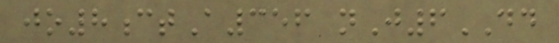jo8ctA356 nJ6DD
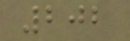202
